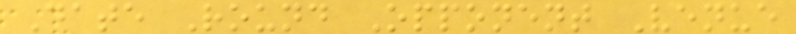Date Round Opponent Venue
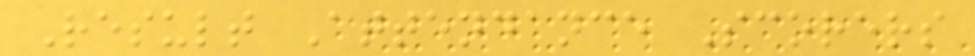Result Attendance Scorers
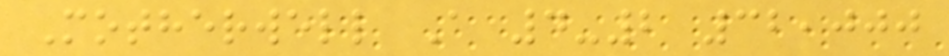Motherwell A 4-2 32,000
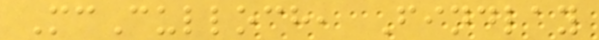McCulloch, Findlay
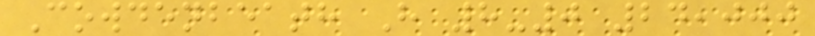Cowdenbeath H 8-0 24,000
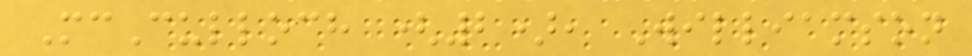McCulloch (2), Williamson
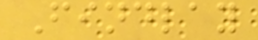Findlay
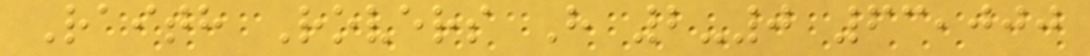Raith Rovers H 2-0 63,000
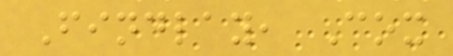Findlay, Cox
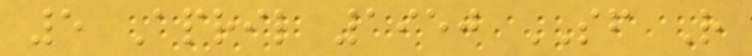5 April 1950 SF R
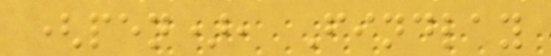(pen), Findlay
